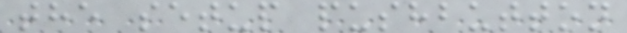the setup pushbutton
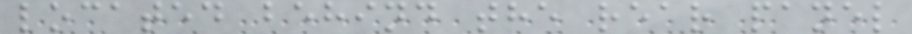located behind the rear panel
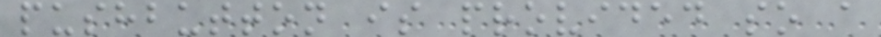pushbutton is provided so a
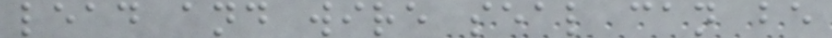lead and wire seal can be
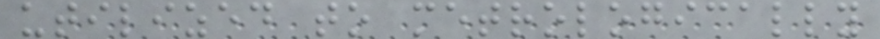utilized to metrologically
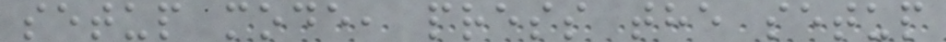setup mode, press the setup
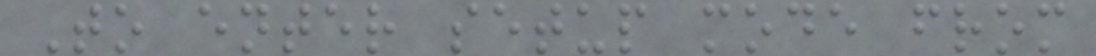To enter setup mode from
